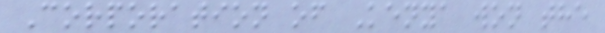Corporation of Kenya won the
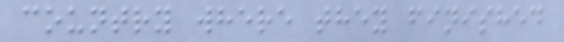country where they finished
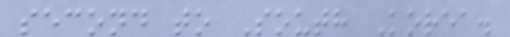second to South Korea.
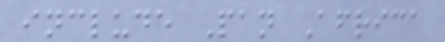include Pan Africa
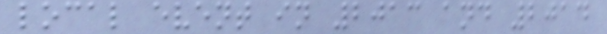local event in 2013 and 2014
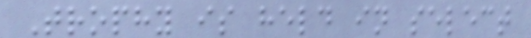Trophy is held in select
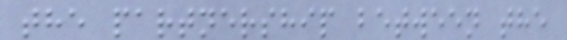the partnership between the
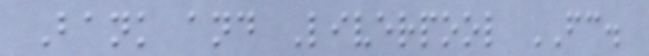Bank and Liverpool FC.
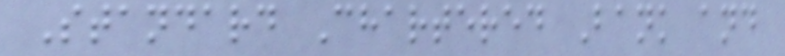Standard Chartered Bank and
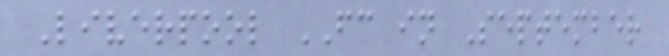Liverpool FC in September
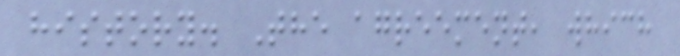history. The agreement, which
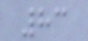83
